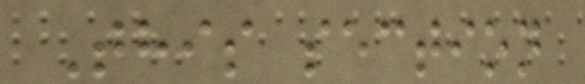This section
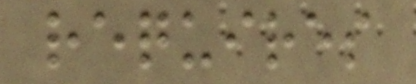requires
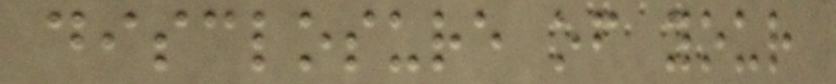disclosure of your
